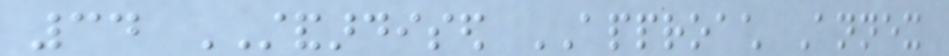34 STANDARDISED APPROACH Annex
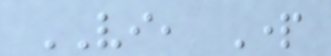VI, Part
